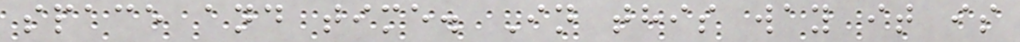space and time. In this way it is
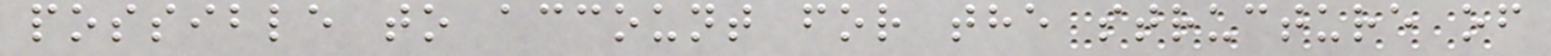possible to account for the structure of
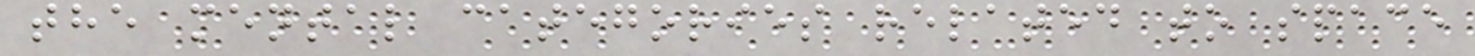the mental categories related to space
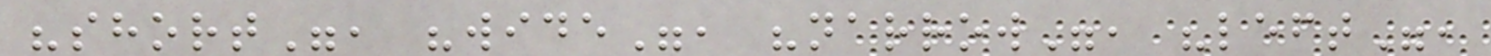"short", "wide", "narrow", "left",
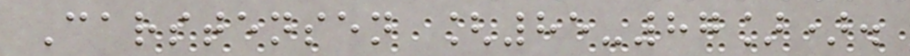Carstensen [85-87]).
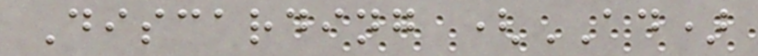Discarding (AD)
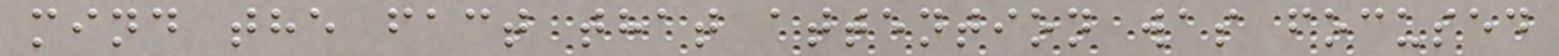mind the fact that attention was focused
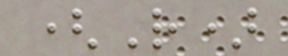(R)
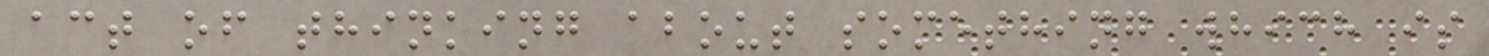act of thinking about something which is
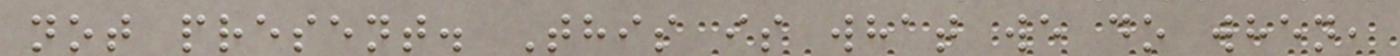not present. This is what we do when,
